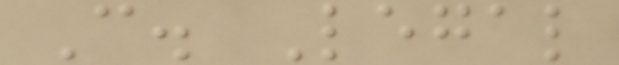C. Legal
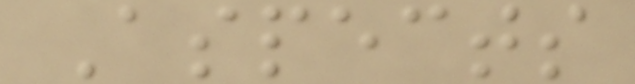Aspects
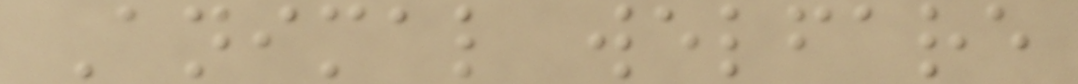Animal welfare
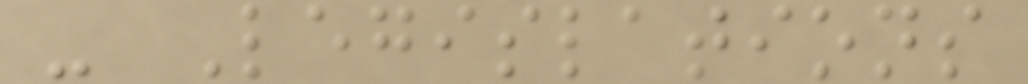- Legislations
